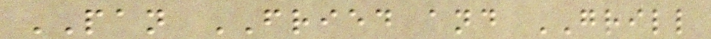PAN FRIED and GRILL
